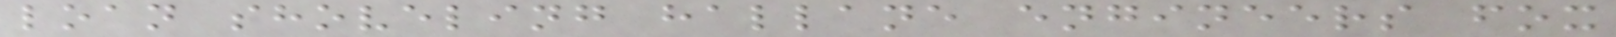loan shoveling hallane engineers fox
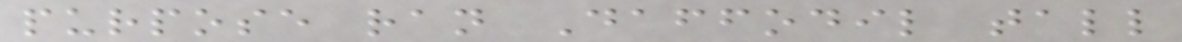purpose ran Daffodil tall
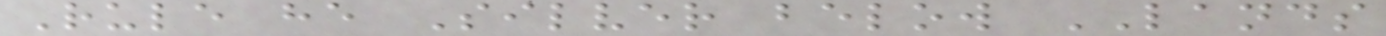Rule he Silver below LANDS
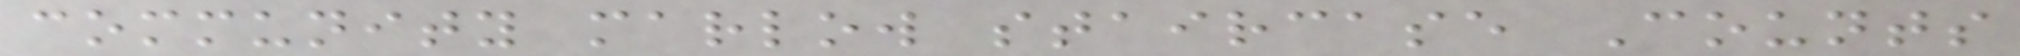community marlow staircase Counts
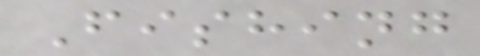Fishing
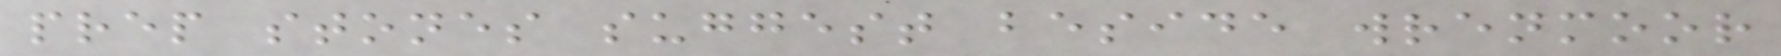prep stones suggest beside wrenmoor
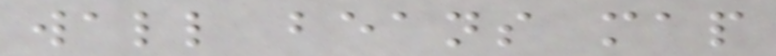wall beans map
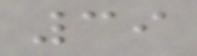39
